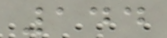144
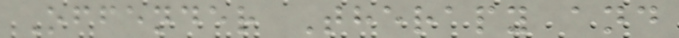Offender Therapy and
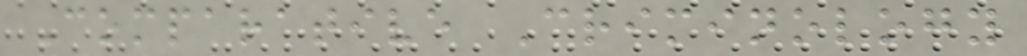Comparative Criminology
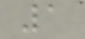1
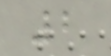2
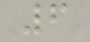6
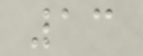13
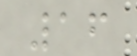16
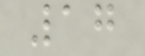17
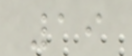19
